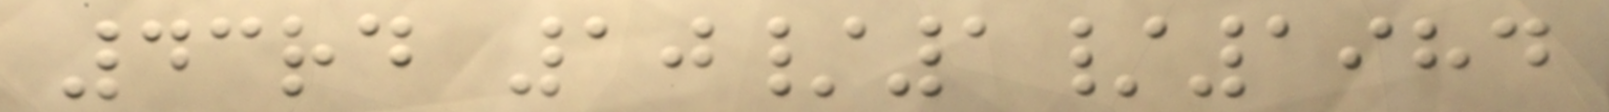43rd 10/1/1984
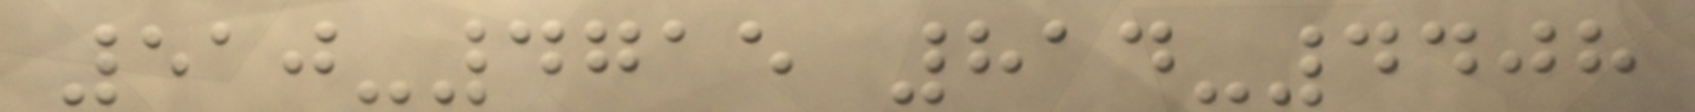510-4715 814-4408
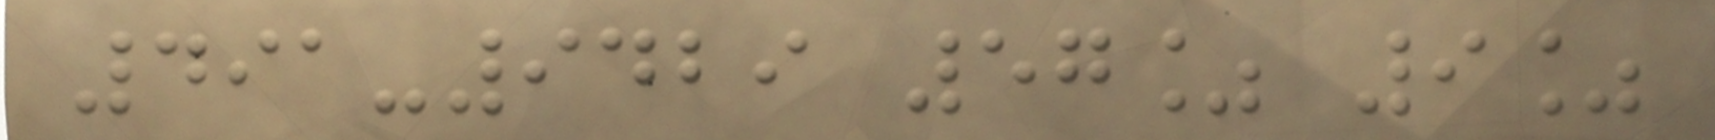491-9429 57% 9%
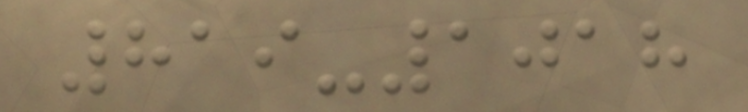819-1018
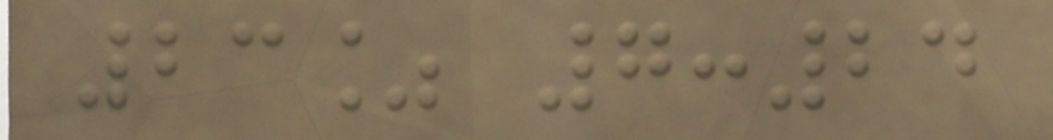23% 7:24
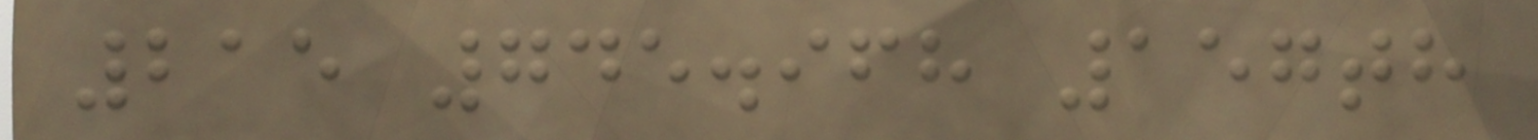215 745.968 157th
